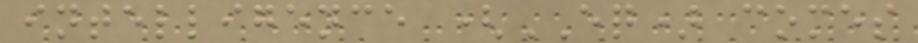intelligence (EQ) comes
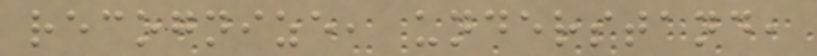recognize, understand,
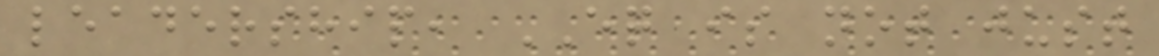leadership, EQ is not just
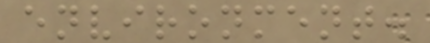environment.
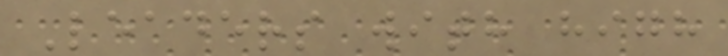Leaders with high
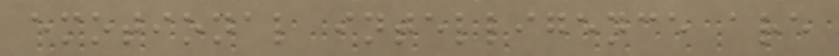emotional intelligence are
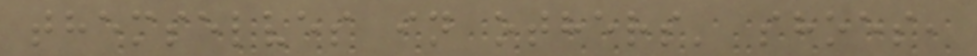themselves in others' shoes,
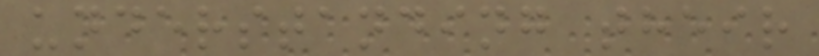understanding their
